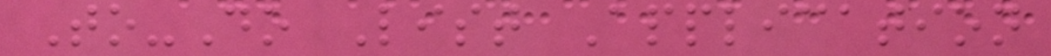To-Do List Application
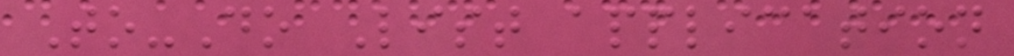To-Do List application
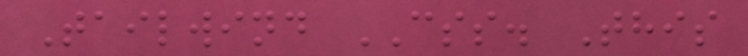Tailwind CSS. This
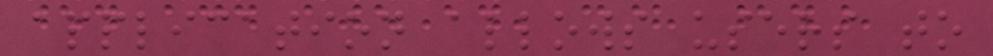application allows users to
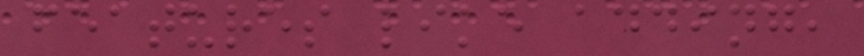features like adding,
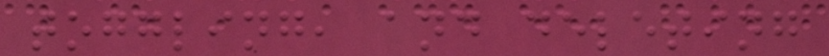toggling, and deleting
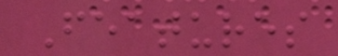Features
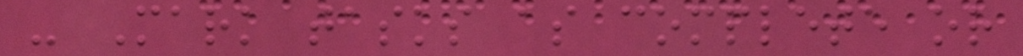- Mark tasks as complete or
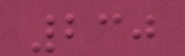230
